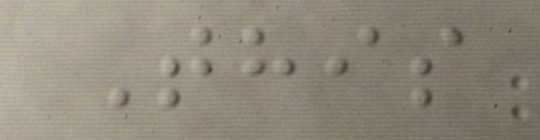This
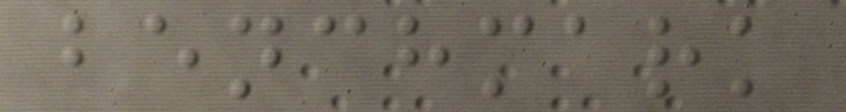benchmark
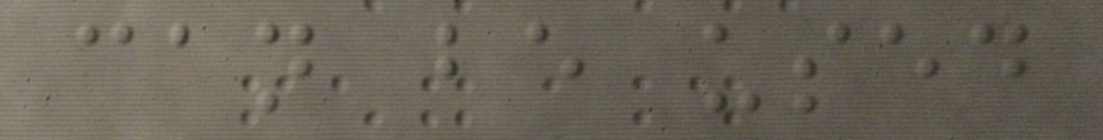can be used
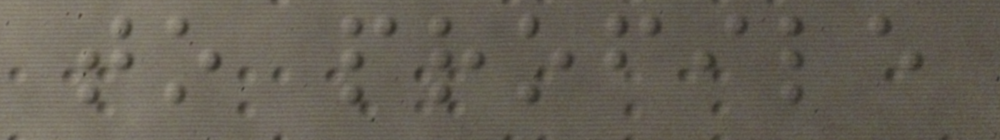to profile
